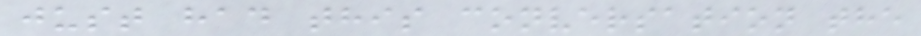just had this conversation the
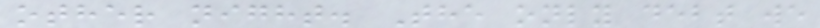other night. The only debt we
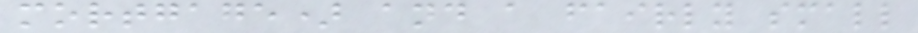mortgage) and a fairly small
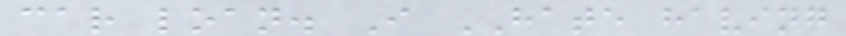car loan. I HATE having
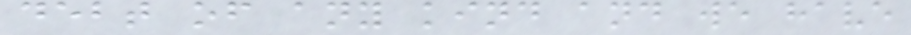debt of any kind and we have
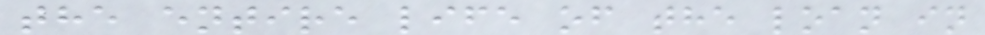the entire life of the loan in
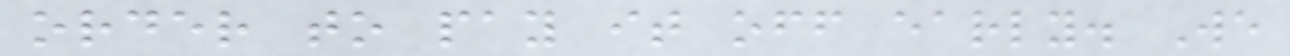order to pay it off early. We
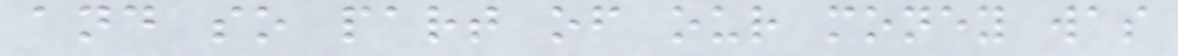and so part of our money was
